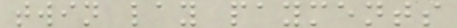twin lay payments
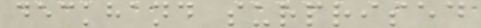deckhand surprised
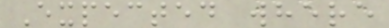Expected where
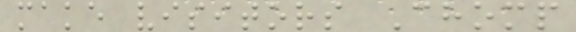make visitors Chomp
